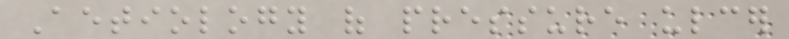Aetiology of pressure ulcer
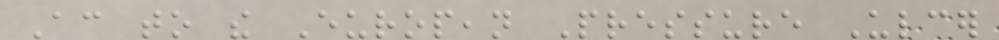According to the European Pressure Ulcer
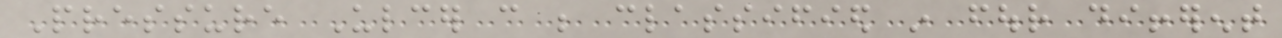Pressure Ulcer can be classified in four different
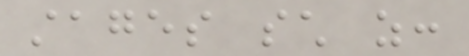stages such as:
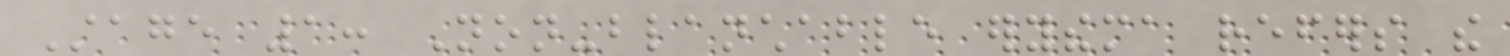Stage 1: Non-blanchable erythema refers the
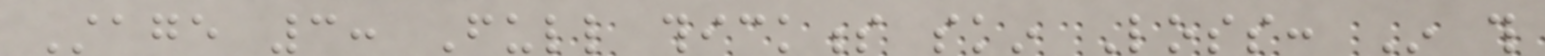Stage 3: Full thickness skin Loss: In this
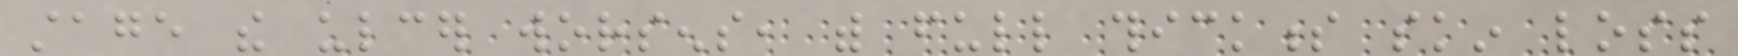stage the ulcer worsens, with full thickness skin loss
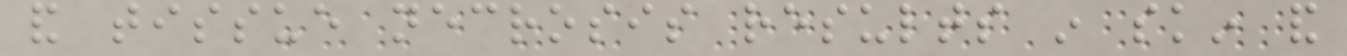and tissue necrosis results in skin and
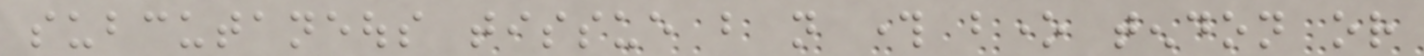subcutaneous tissue but not through bone tendon or
